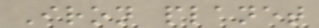Iron planet
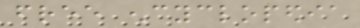free encyclopedia
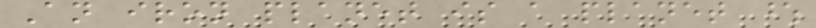An iron planet is a planet whose
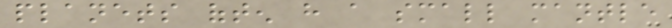planets often have a small mantle
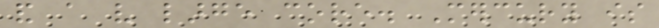and a very large core. Mercury is
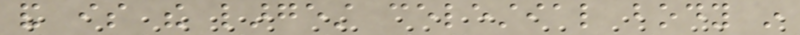and is the largest celestial body in
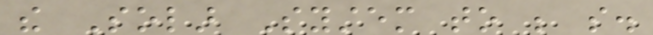the Solar System to be so.
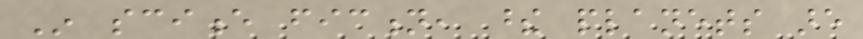In science fiction, these planets are
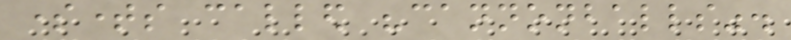sometimes called "cannonballs".
